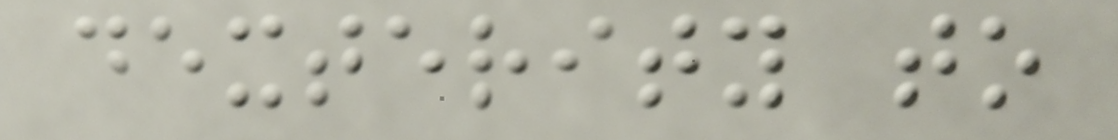dexterity to
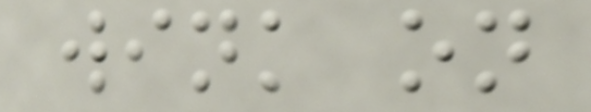wink on
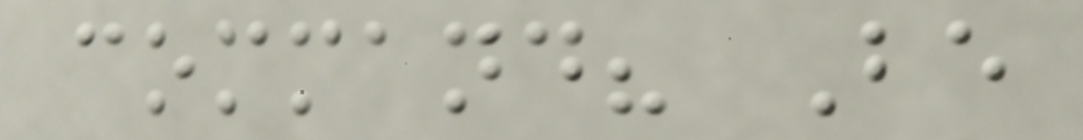command? Be
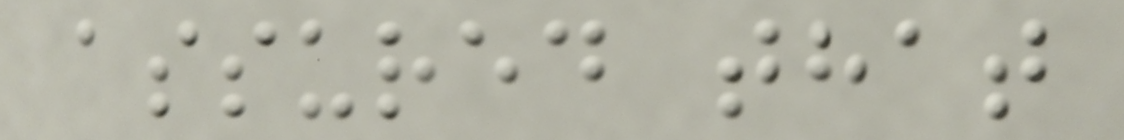assured that
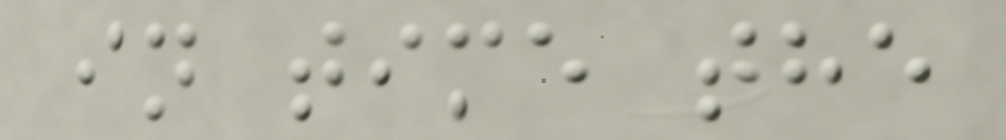in time the
